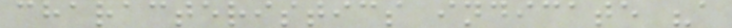characteristics indicate "a
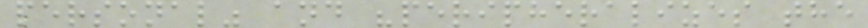personal" and "peripheralizes the
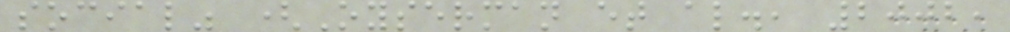social" (Oyserman et al., 2002,
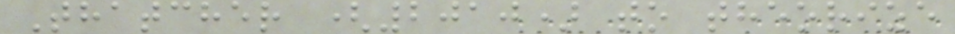Thatcher (2010) to theorize
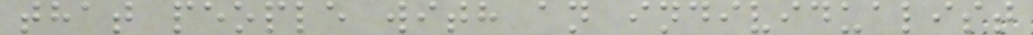that people with an individualist
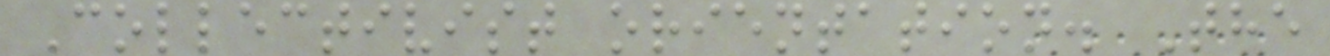Collectivist orientation. The
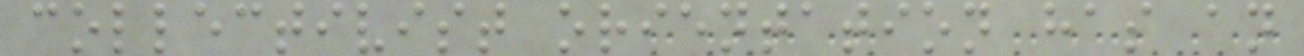collectivist orientation has an
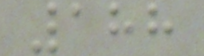188
